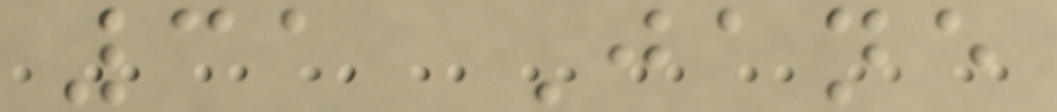31 Jane
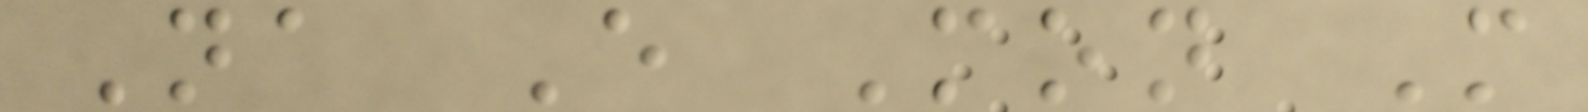Na E Mon M
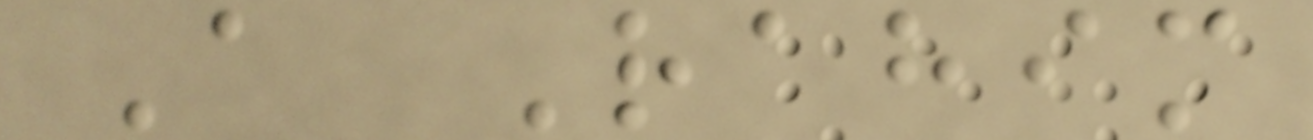A Rahim
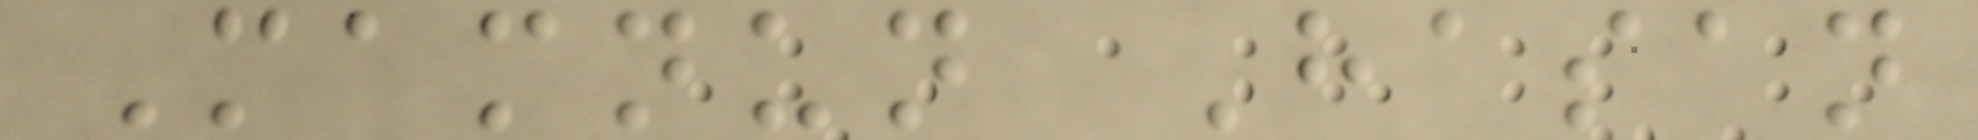Mamnun Hasan
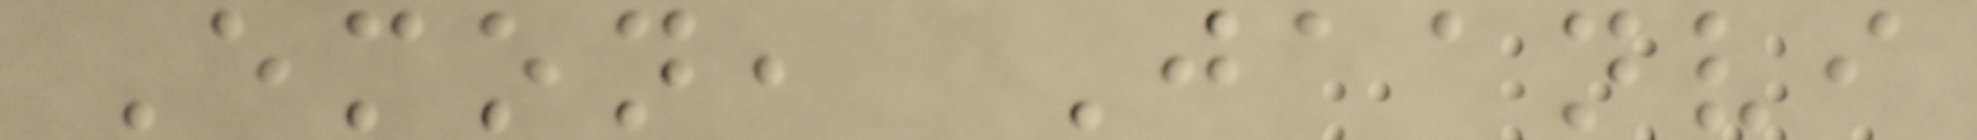Emon, Jaanvi
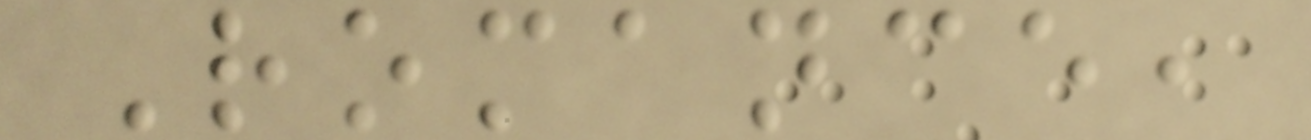Romance,
